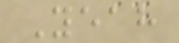Yeah
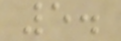5.
